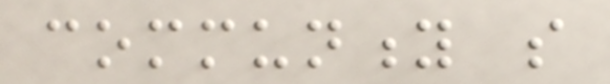community so
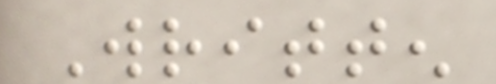Written
